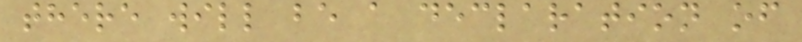there will be a declaration of
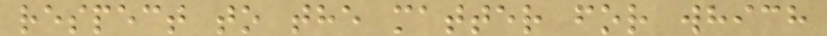respect to the matter for which
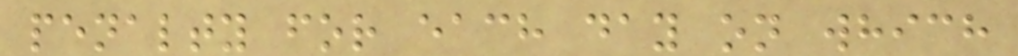penalty for each day on which
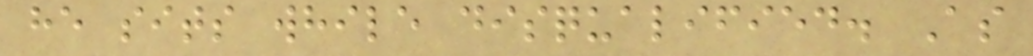he sits while disqualified. As
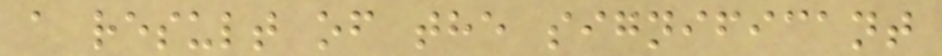a result of the significant
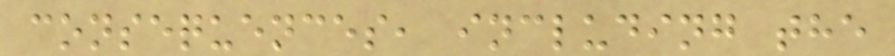consequences, including the
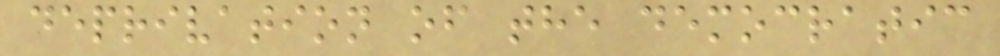deprivation of the democratic
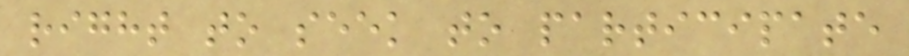right to seek to participate
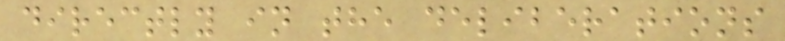directly in the deliberations
